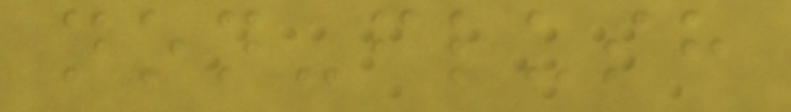non-flush
